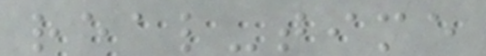real-time
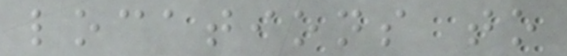locations to
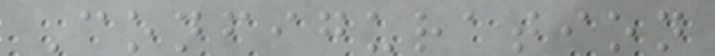Configuration
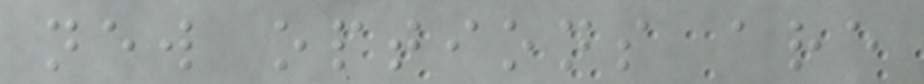new options are
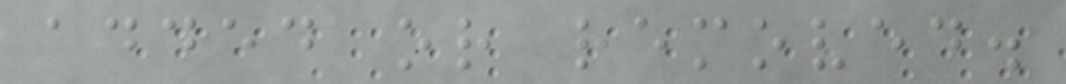added or removed.
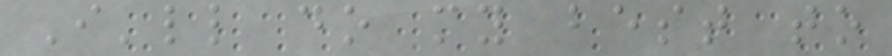I'll do my best to
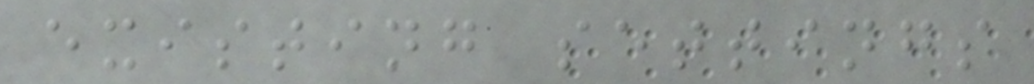existing settings
